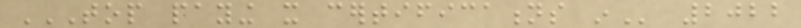TOP PAYING IT CERTIFICATIONS IN 2022
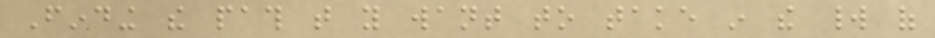Finding the path that you want to take in the world of
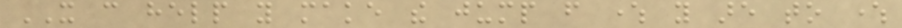IT can help you make the jump from where you are to where
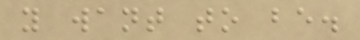you want to be.
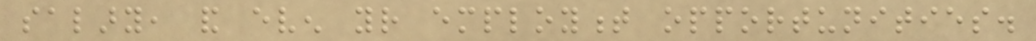salary, and even your employment opportunities.
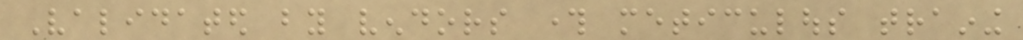Validated by vendors through meticulous training
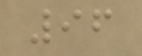96
